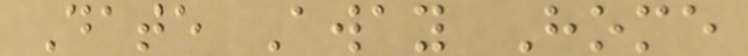Date Away Home
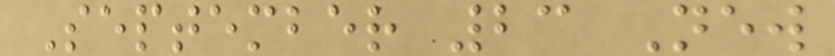September 23 New
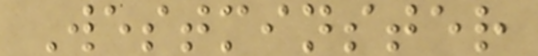Westminster
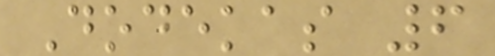Dodekas 6
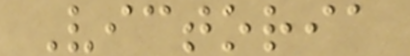Victoria
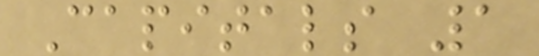Capitals 1
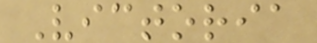Victoria
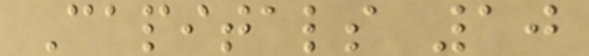Capitals 10
